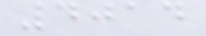4014
